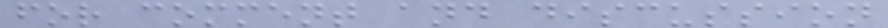for comment and discussion
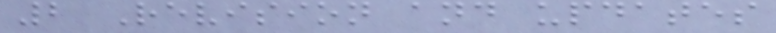2 Revision and updates
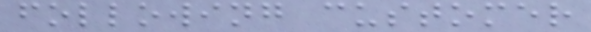following customer
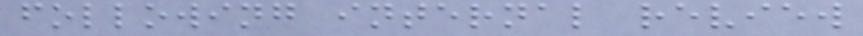following internal review
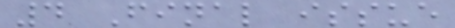4 Final issue
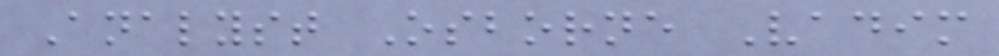Analyst Osborne Vadim
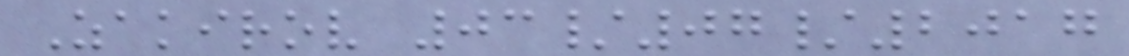Zakirov 03/07/2017
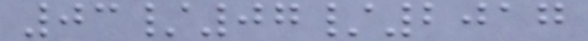03/07/2017
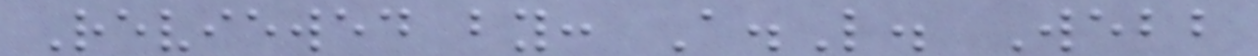Reviewed by: A.L. Webb
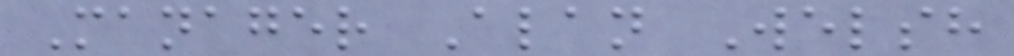Manager Alan Welsh
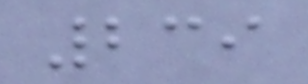239
